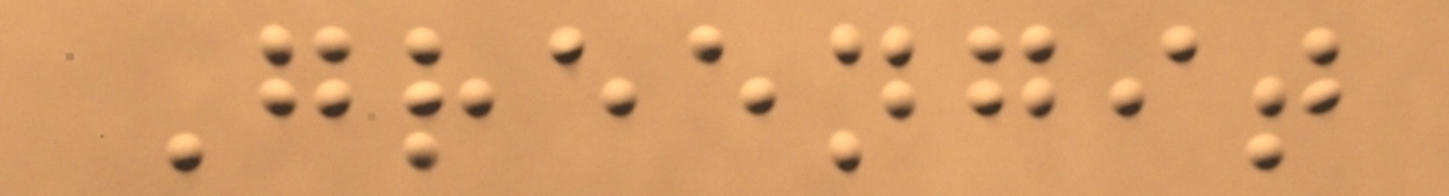Greengit
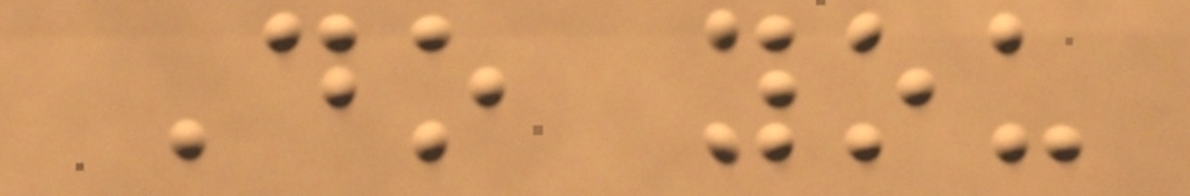Do you
